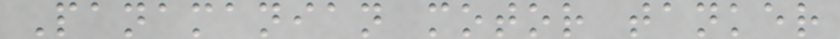Panamanian motor tanker
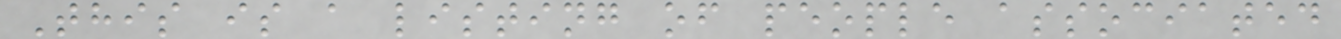This is a listing of people associated
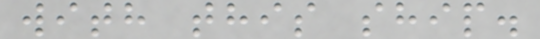with this ship.
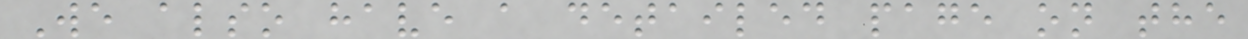We also have a detailed page on the
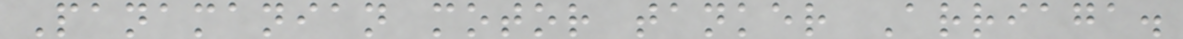Panamanian motor tanker Arriaga.
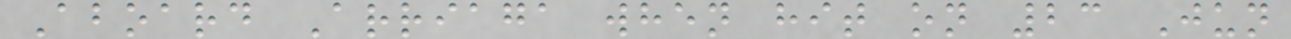Aboard Arriaga when hit on 23 Jun
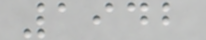1942
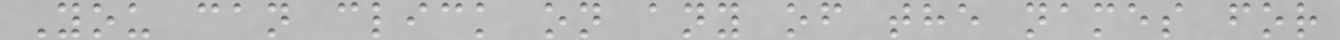You can click on any of the names for
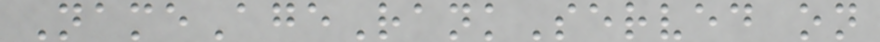NameAgeRankServed on
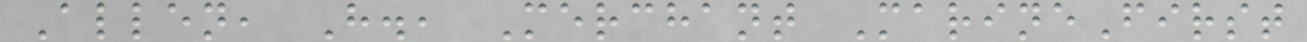Allen, H., Merchant MarineFirst
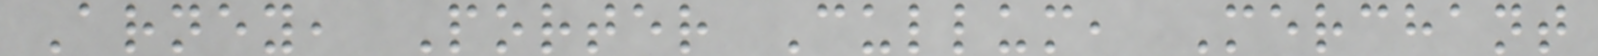Arney, Porter Cullum, Merchant
